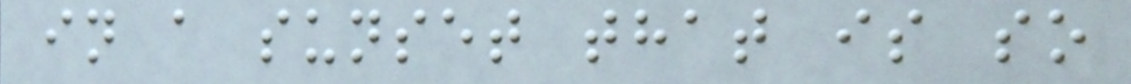in a sunset that is so
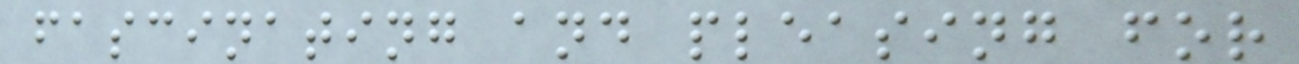fascinating and pleasing for
